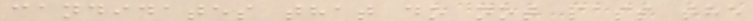candidates that do not pass the
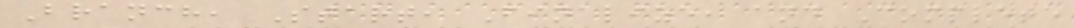Branch, Start, Finalize, and Complete
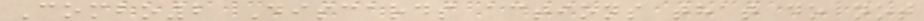Combo2 Discards actions that do not
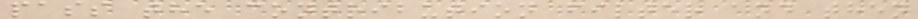pass the contribution filter and then
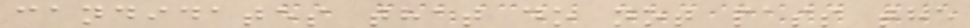candidates that do not pass the
